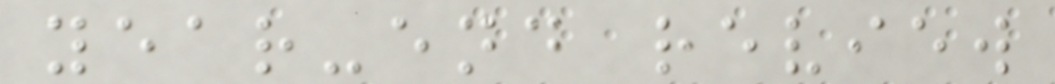year-end review
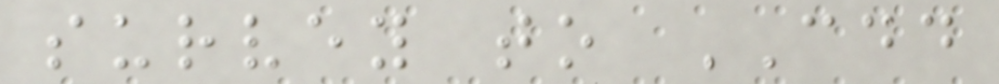survey to CDD
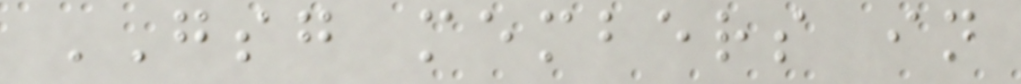GSG members in
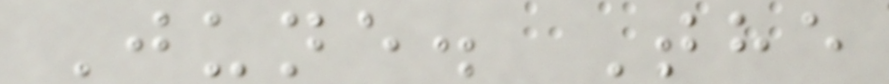June. The
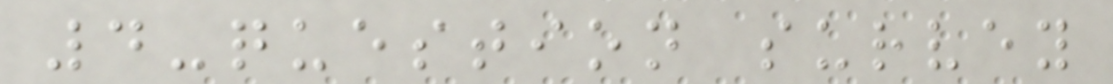4-question survey
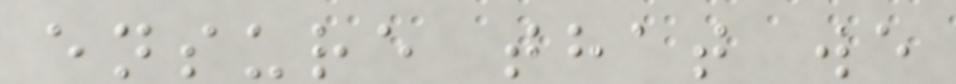ensure that we
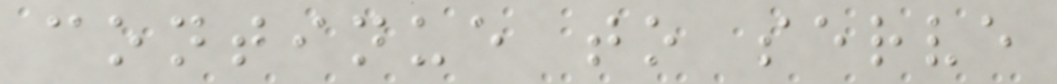continue to serve
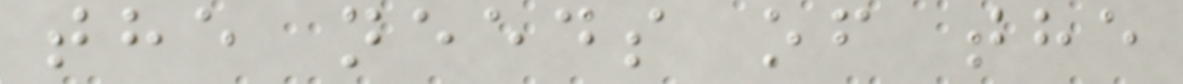the needs of the
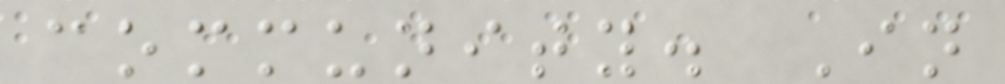community. In
